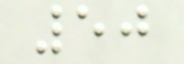50
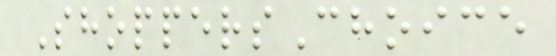ShoppersChoice
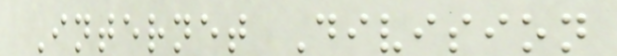Internet Division
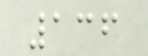136
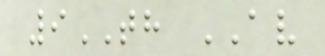9TH AV
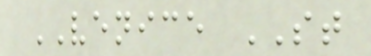VENICE ST
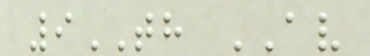9TH AV
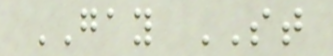GAY ST
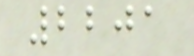2201
